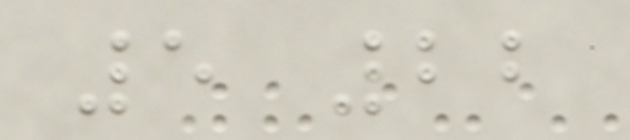5 22
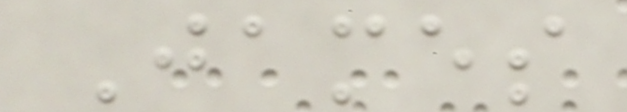James
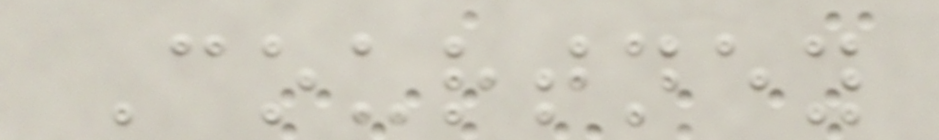Courtney
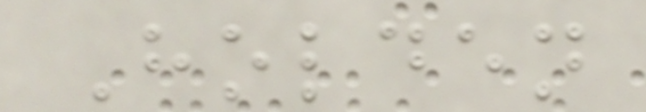Holden
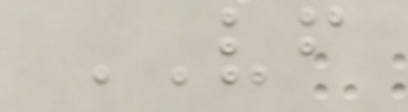VF
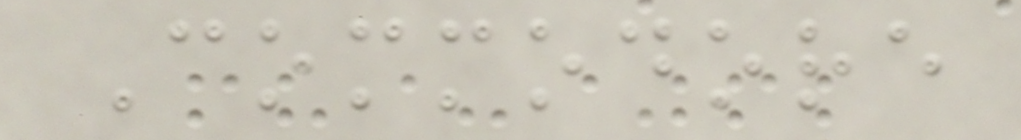Commodore
